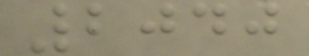2040
